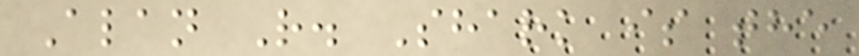Alan R. Shark is the
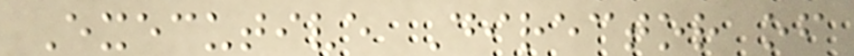Executive Director of
